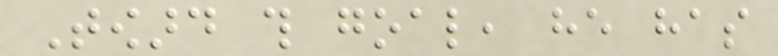Toward this goal, he has
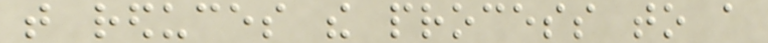that reduces the process to a
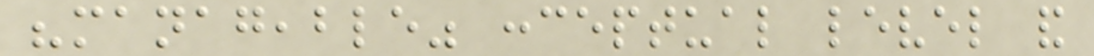"manageable" conceptual level and
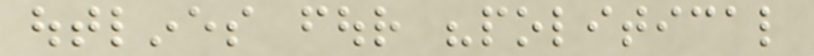outlines four "political
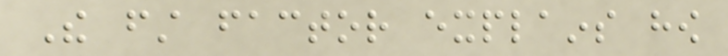The first factor explains how
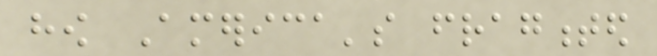how America's fragmented
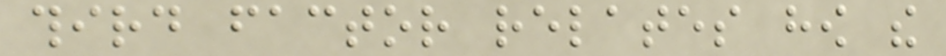third factor relates how the
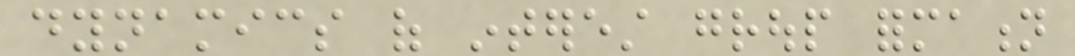dynamics of interest group formation
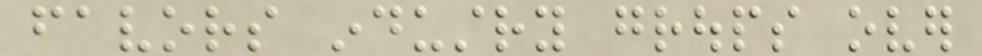favors industry groups over
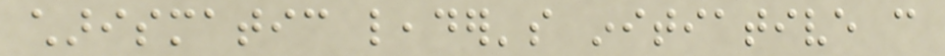charismatic leader's initiative can
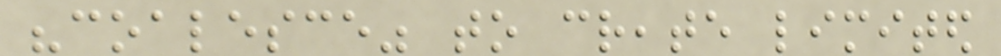"coalesce" to create limited
